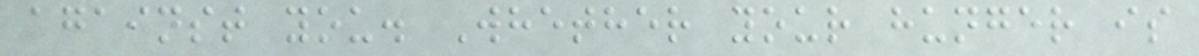against you. Whether your hunger is
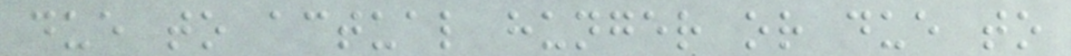due to actual hunger or due to
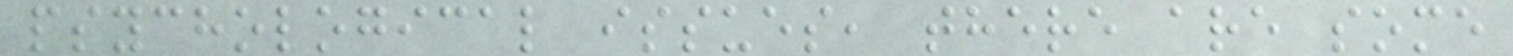psychological issues, there are some
